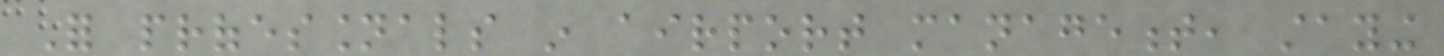For professionals in airport management, staying
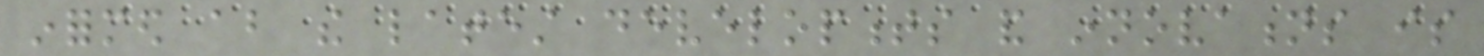informed about the latest developments and innovations is
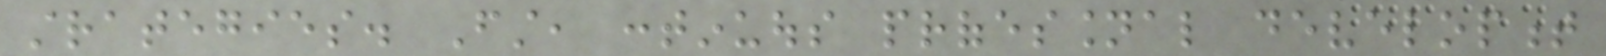strategies. First, continuous professional development
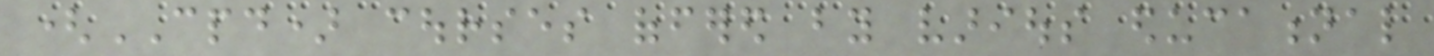(CPD) courses offered by various educational
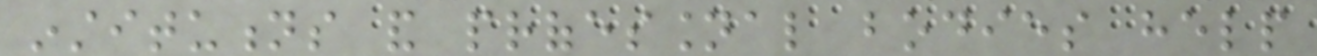institutions and professional bodies help
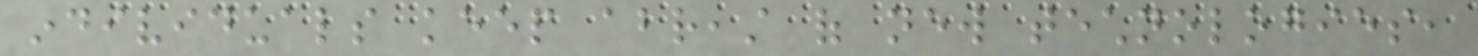individuals keep abreast of new technologies,
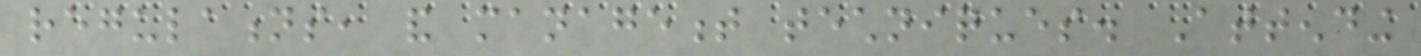regulations, and management techniques. Attending
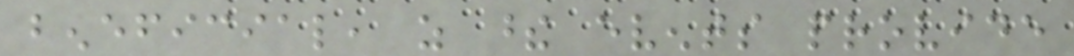beneficial, as these events provide
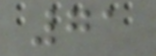71
